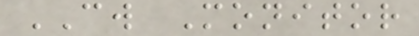CW Monitor
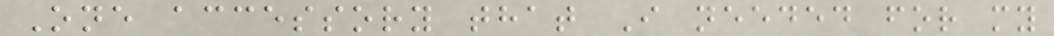One accessory that I needed for my
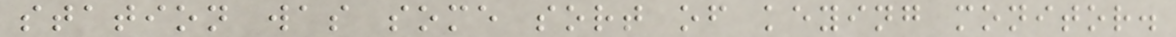station was some sort of keying monitor.
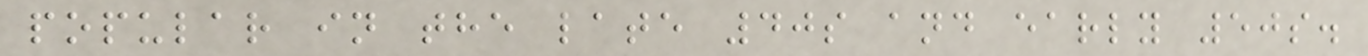popular in the late 40s and early 50s.
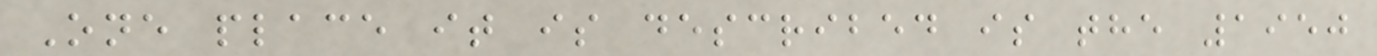One place it is described is the 1950
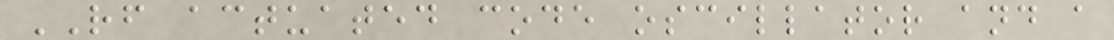RF actuated code oscillator and a
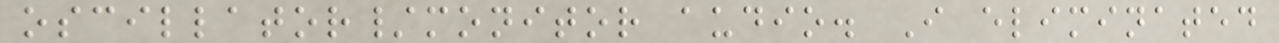oscillator/monitor audio. I eliminated
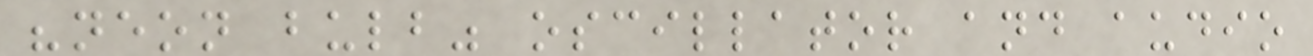"neon bulb" oscillator and audio
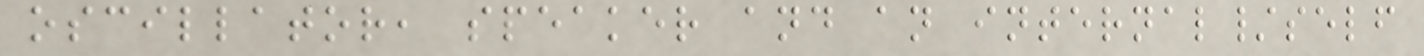oscillator, speaker and an internal/self
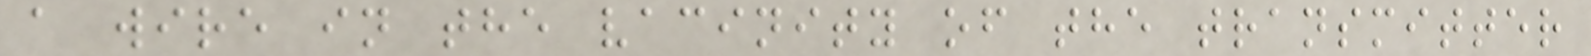a wire in the vacinity of the transmitter
